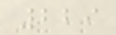229
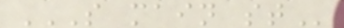S MAIN ST
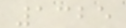1325
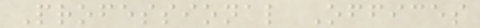Professional Offices
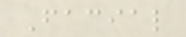Facial
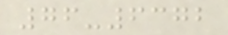76-6372
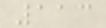113
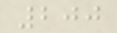200
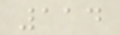114
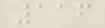116
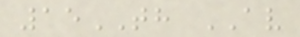15TH AV
